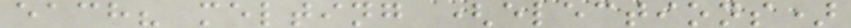each? melting (elections)
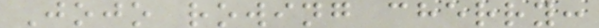Jojo rowing cherry:
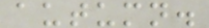autumn.
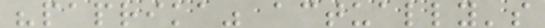"paprika" actually's
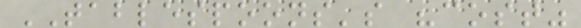TABLESPOONS's "cost"
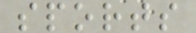sports
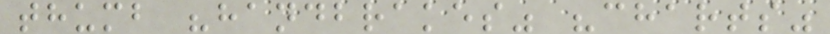thumb "handbrakes" "charts"
